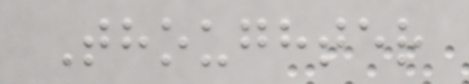Thoughter
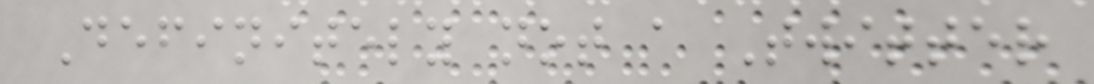Definitely not a Twitter
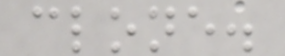clone.
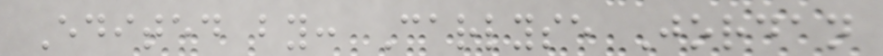Edited by: Carlyse Jordan
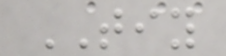TIY
